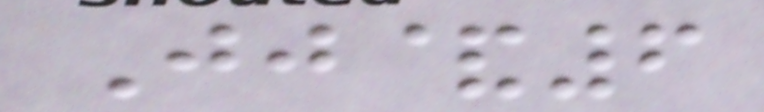Jj&6
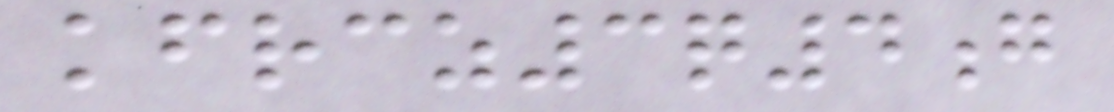kfrcz3q4g
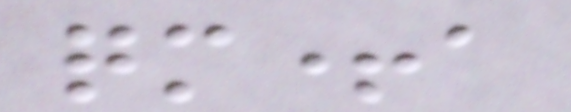qm+a
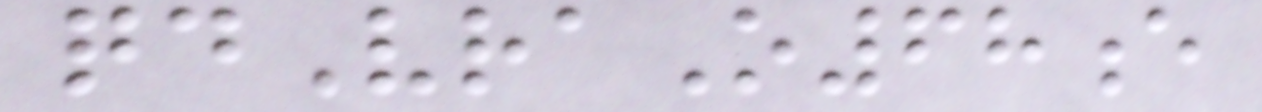qdVraO68e
